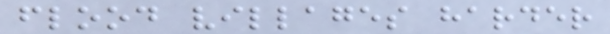flood villages harder
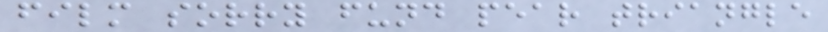film sorry fund pear triangle
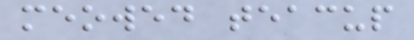meowed teacup
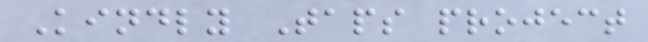Kindly Taps project
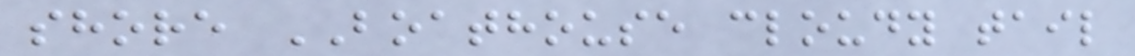shore BOATHOUSE cloudy tail
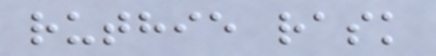ruthie rask
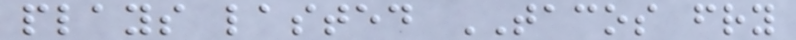plays lasted TACOS fry
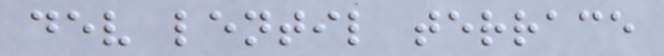dev lentil terrace
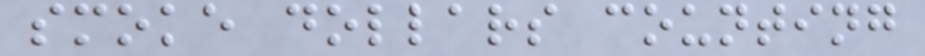smoke dollars counting
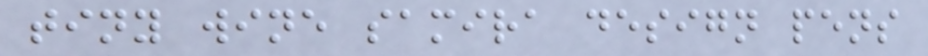tiny wine samira design pens
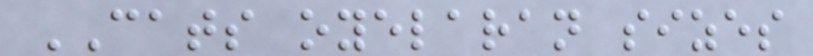CATS oyelaran sizes
